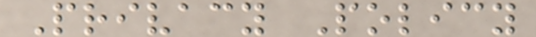Privacy Policy
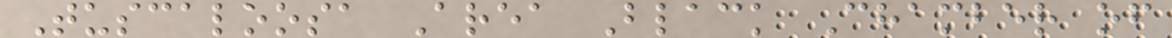Tuscaloosa Area Black Chamber of
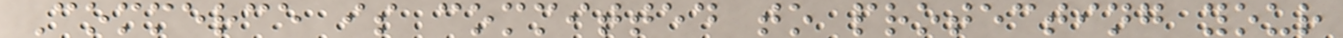Commerce is committed to protecting your
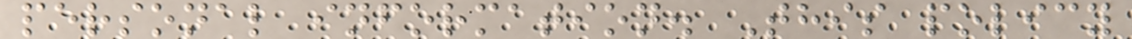personal information. This policy
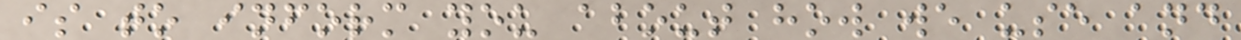is to inform you about how we use and
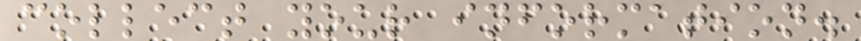collect your information.
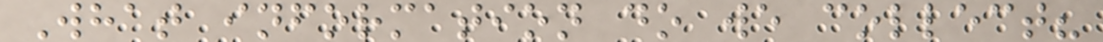What information do we collect?
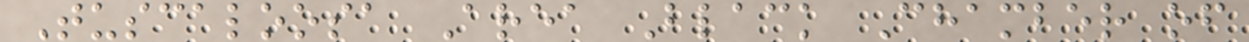Tuscaloosa Area Black Chamber of
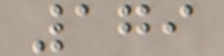179
